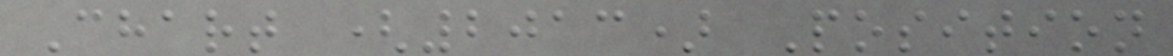Chart (2013) Position
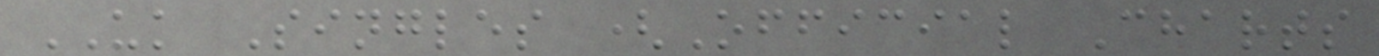UK Singles (Official Charts
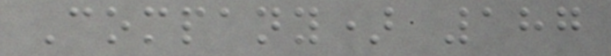Company) 187
